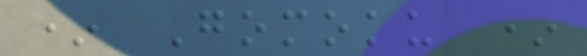* Gomoku *
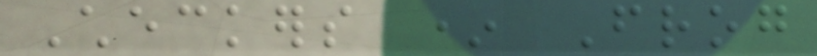Checkers * Frog
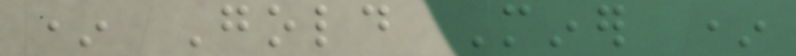* Gold Miner *
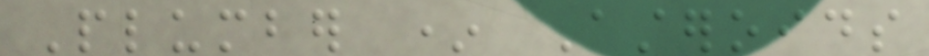Plumber * Asteroids
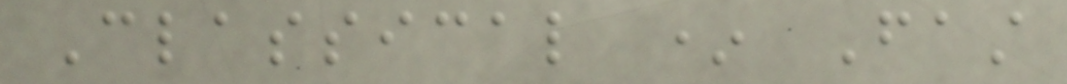Classical * Fast
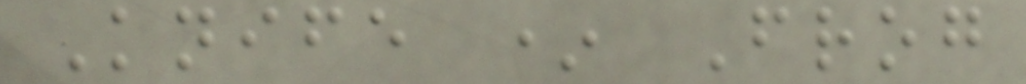Knife * Frog
